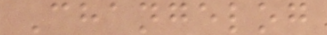Changelog
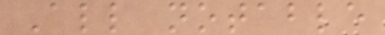All notable
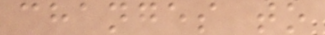changes to
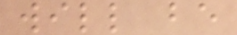will be
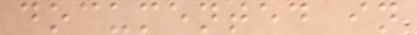documented in
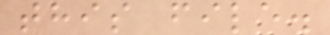this file.
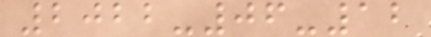2022-06-12
